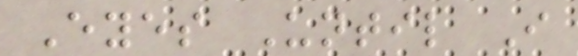Eyes Until I
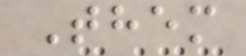Them
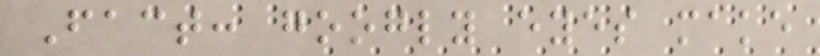Fact: googly eyes make
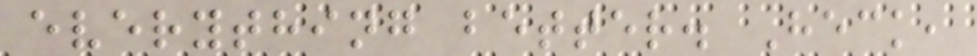everything better. Heck,
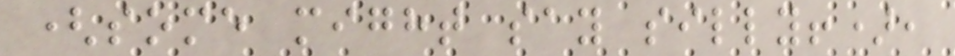(some might say silly!),
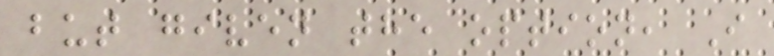but given the option, I
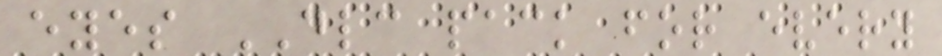eyes DLC pack for every
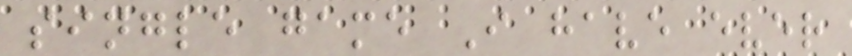single game I have ever
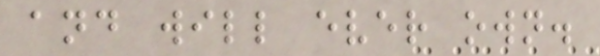and will ever own.
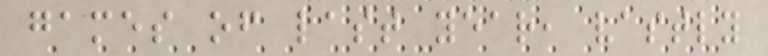games of last year, vastly
